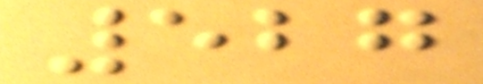527
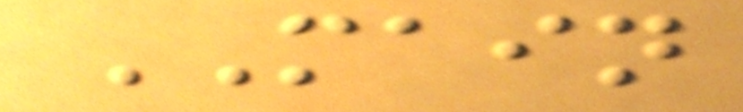MAIN
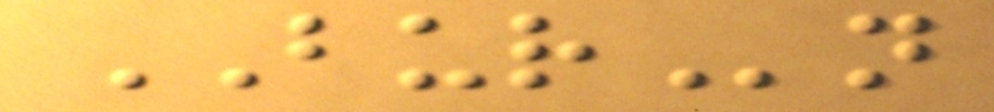BURn
